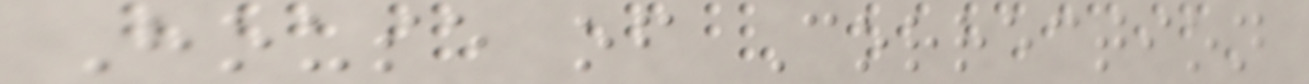House of Correction
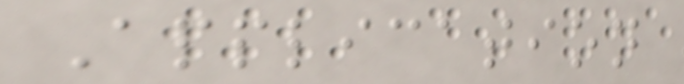Application
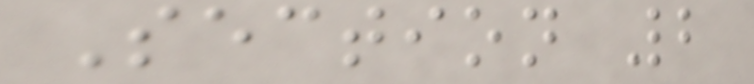Section 2
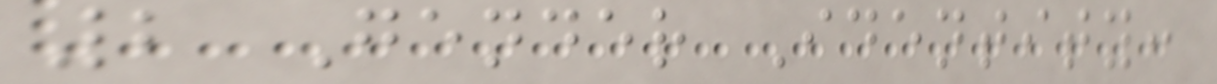2 Gender Identity:
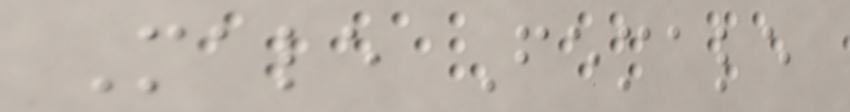Male Female
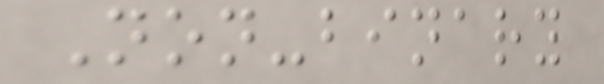Non-binary
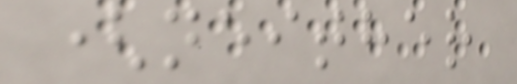(neither
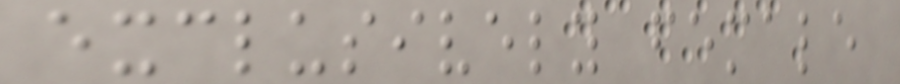exclusively female
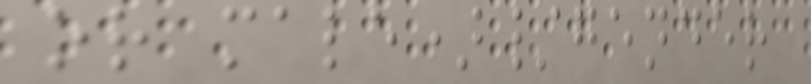or male)/gender
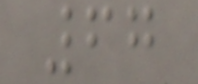67
